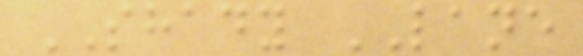SHADY LANE
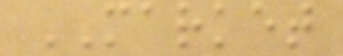MARKET
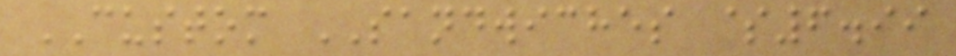CUSTOM SANDWICHES $6.99
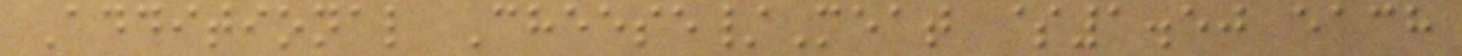Additional Cheese/Meat $1.50 each
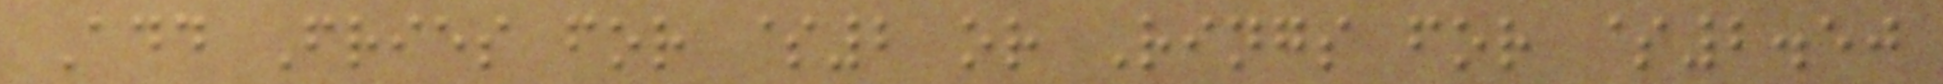Add Fries for $2 or Rings for $2.50
